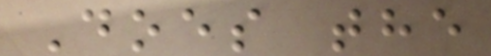Does the
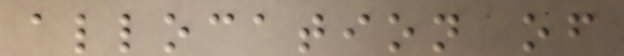allocation of
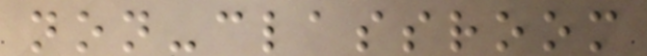non-classroom
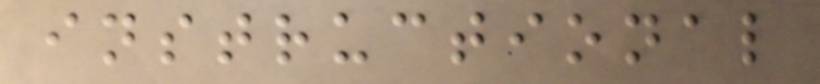instructional
